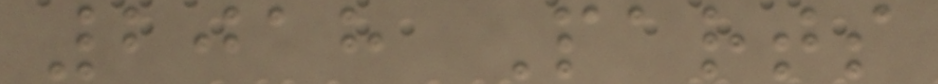2018 Parts
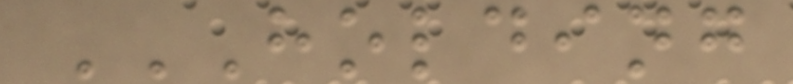HOLDING
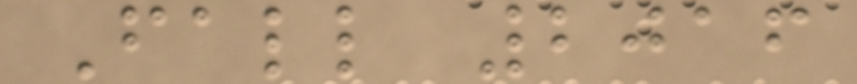Fall 2016
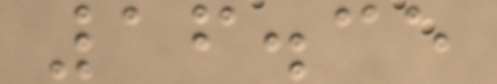16.35
